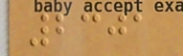2301
